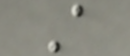A
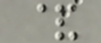&
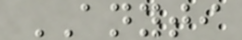ANYTI
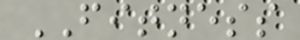FITNESS
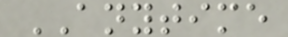ANYTIME
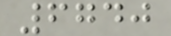6740
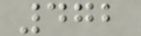472
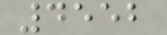4552
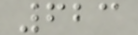623
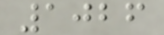1026
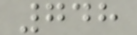748
